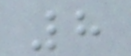8
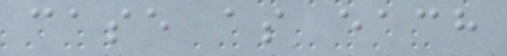case as each
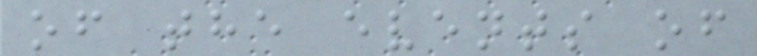of the events of
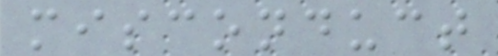misconduct
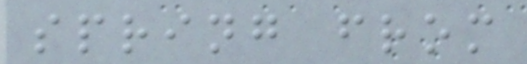spring from
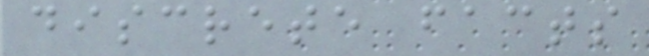discrete facts
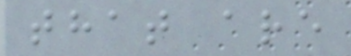that are
